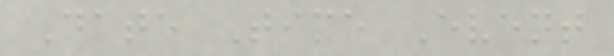Date Time Event
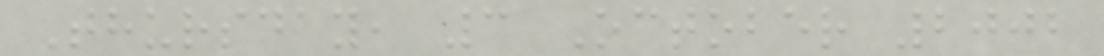Thursday, 3 October 2002
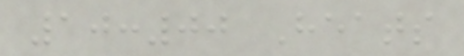10:00 Heats
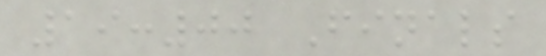19:00 Finals
